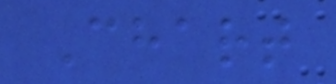Chart
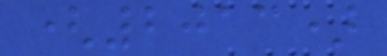(2013)
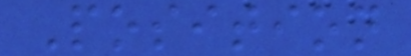Position
